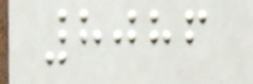8086
